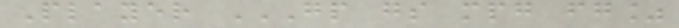Player GP GS MPG FG%
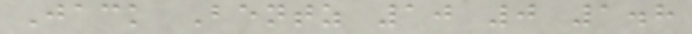Jack Bentz 10 0 1.8
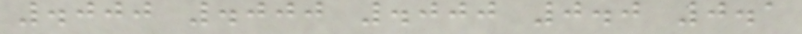.000 .000 .000 0.0 0.1
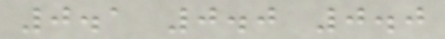0.1 0.0 0.0
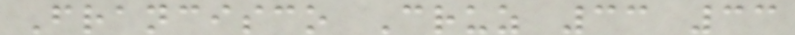Francisco Cruz 33 33
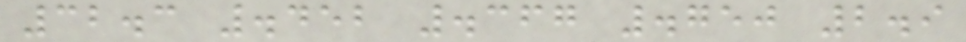32.3 .452 .367 .750 2.9
